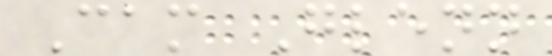Cam Glenn
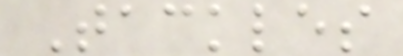Tackles
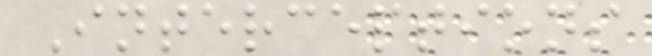Interceptions
